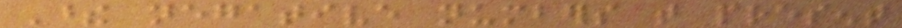These negative numbers that present
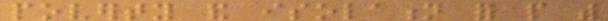poverty and isolation for people with
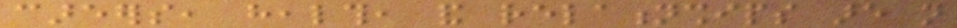careers, health, and relationships are not
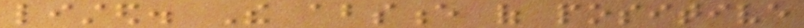listed. The absence of positive
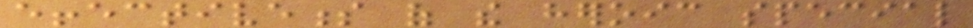effectiveness of the heroic special
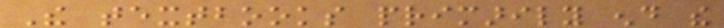The textbooks primarily end the
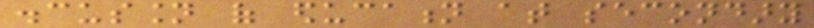discussion of education at secondary
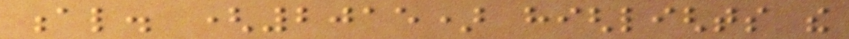al. (2015) highlights the
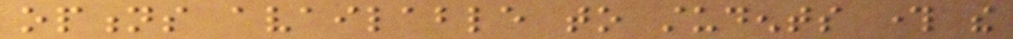options available to students through the
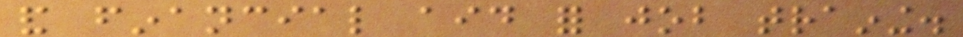and financial aid for job training.
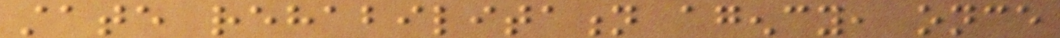state rehabilitation agency, once
